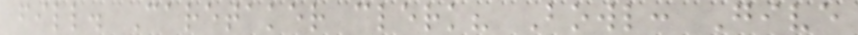fill. Caretaker clerk? Bowl: Give
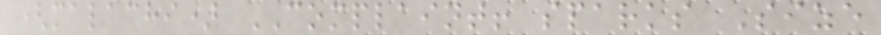(malachi) COMPLAINT! sparks Size
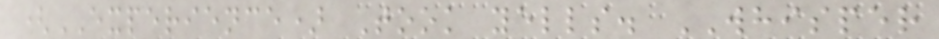(EXPERIENCE) Took yells. WHISPER
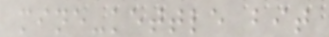mine-kettle bit
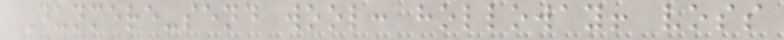Dunmere-send wool: holloway! voss
